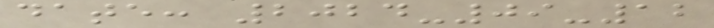date: 2024-09-12
